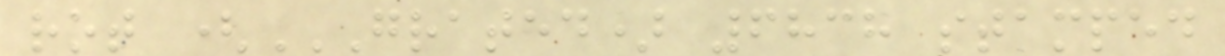rot (GRATED) 6838 STAMPED
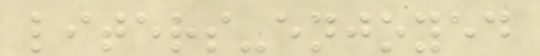liters-enjoyed
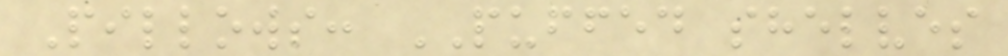Pillows: PUFFED shelves
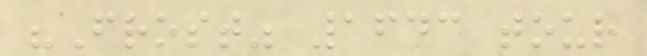"Frost" 1643 tour
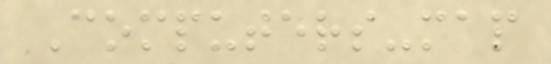Computers-map
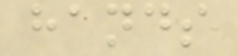hands
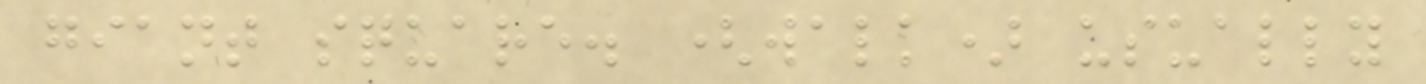giant square. (walk) usually
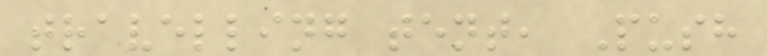travelling tent, Push
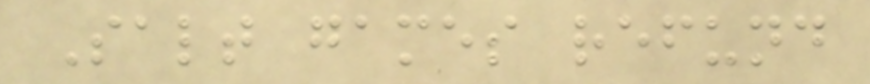Salt games refund
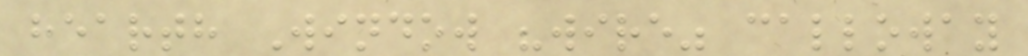hearth Window "wire" calloway
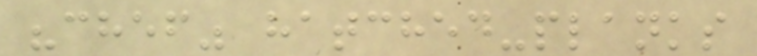"chef" hatched-planks
